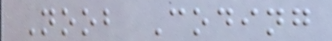Noob Coding
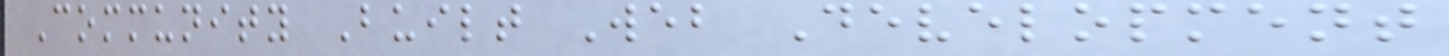Community Built Web Development
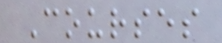Courses
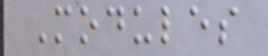Modules
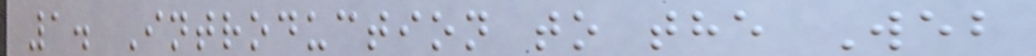1. Introduction to the Web
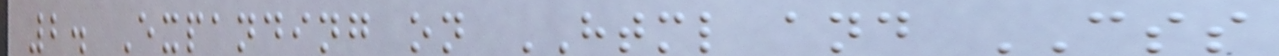2. Expanding on HTML and CSS
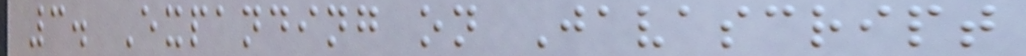3. Expanding on Javascript
